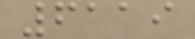6119
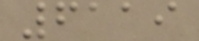6119
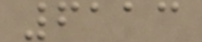6113
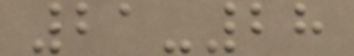21-28
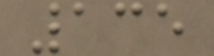135
